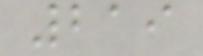219
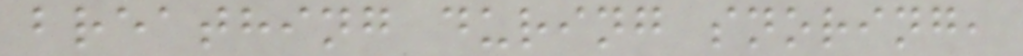breathing during snoring,
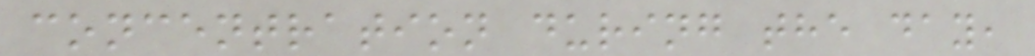concentration during the day,
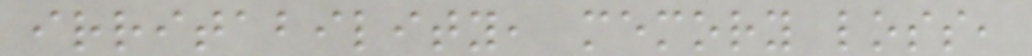irritability, memory loss,
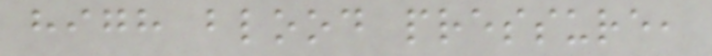high blood pressure,
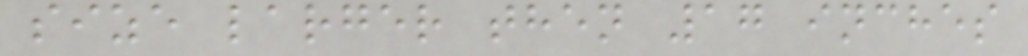size larger then 17 inches
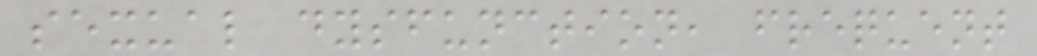sexual dysfunction, frequent
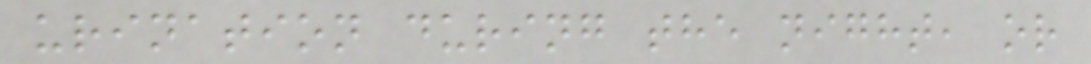urination during the night, or
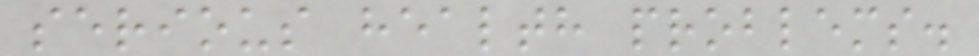serious health problems.
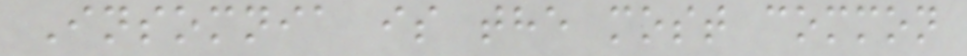Insomnia is the most common
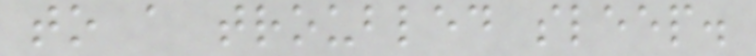to a troubled sleep.
